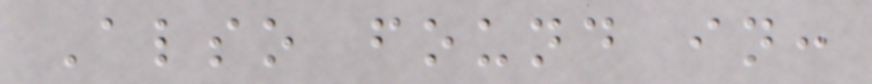Also found in:
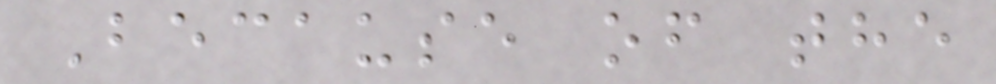Because of the
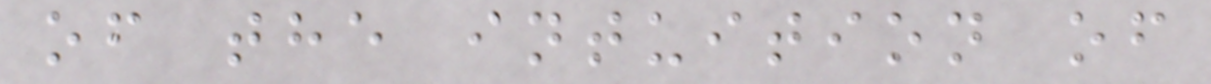of the intuition of
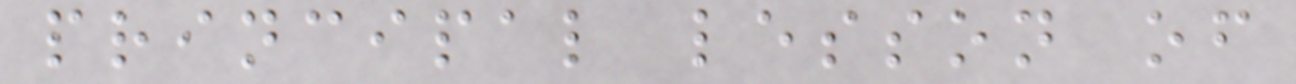principal lesson of
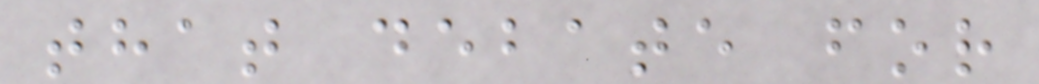that debate for
